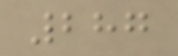287
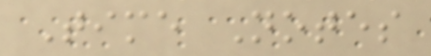Time Notes
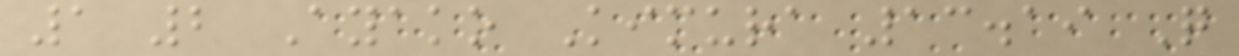1 2 Ayako Kimura 13.19 Q
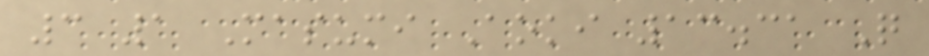3 1 Masumi Aoki 13.31 Q
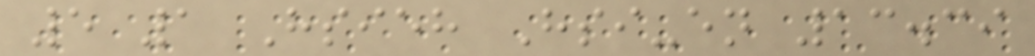5 1 Hsieh Hsi-en 13.39
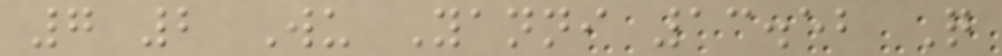7 2 Wu Yanni 13.52 Q
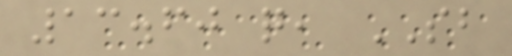13.60 q, SB
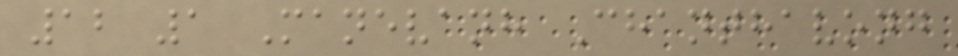12 1 Manevanh Chanthavong
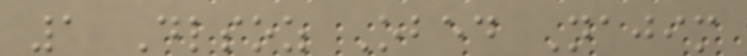1 Dlsoz Obed Najim
